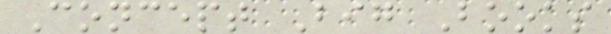Concept Big Books
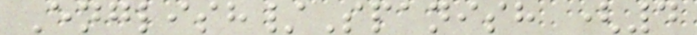English/Spanish (4
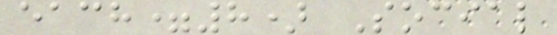each=8) Social
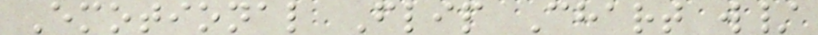Emotional Flip Chart w/
